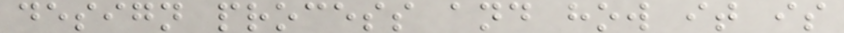design process and how it is
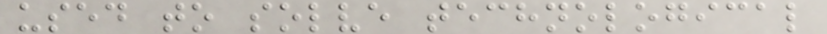used to solve technological
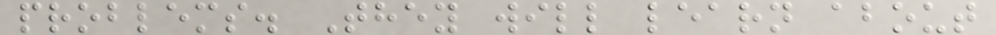problems. They will learn about
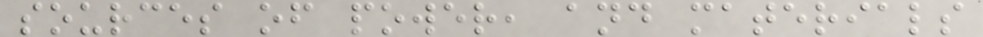sources of power, and materials
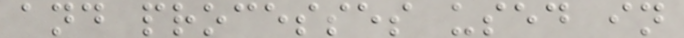and processes used in
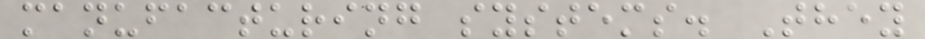manufacturing systems. They
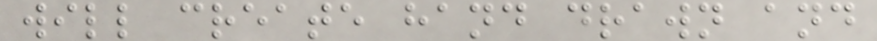will create hand drawn and
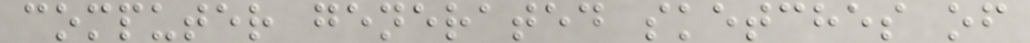computer generated sketches of
